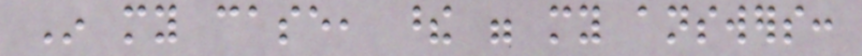In my case, these were my answers:
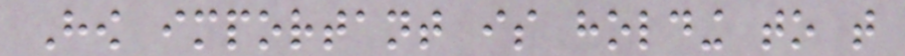How important is holding to that
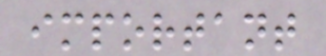important
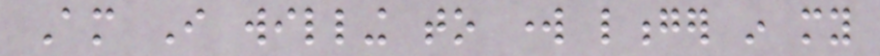Am I willing to work longer in my
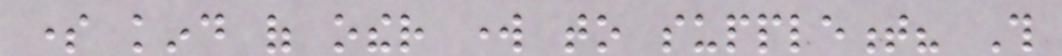some kind of other work to supplement? This
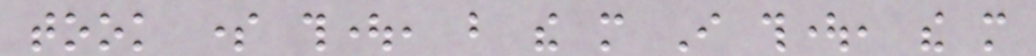took some thought, but the more I thought, the more
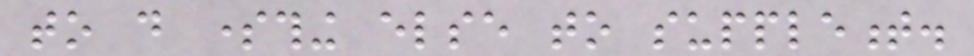to do something else to supplement.
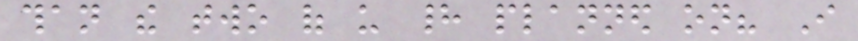than the two of us had planned on? I
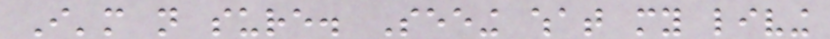I'm not sure. Seeing what my living
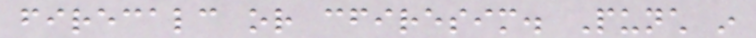firecalc or cfiresim. Punch in
